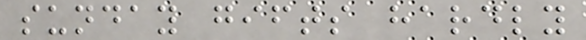sunday gifts hardly
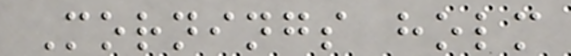Mornings holm
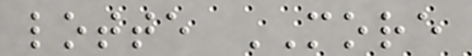lotte MORE
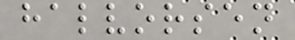halvorsen
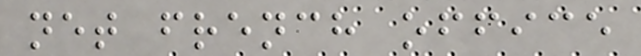net french office
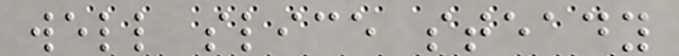well slice steady
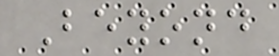Beyond
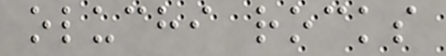oluchi rocks
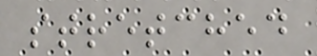stretched
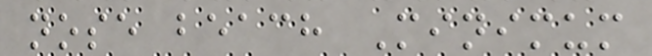nose beach Minimum
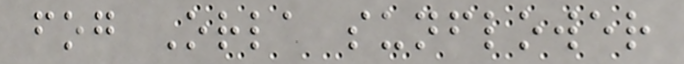fog Orla sunflower
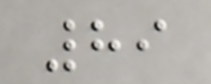89
